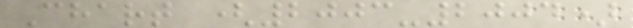Chart (2003-2004)
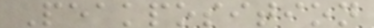Peakposition
